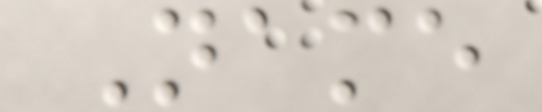Name
